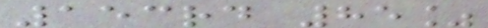153rd 85%
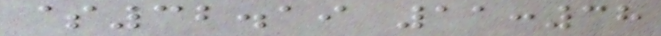$32.19 11:38
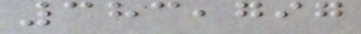383,797
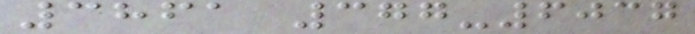3861 377-6037
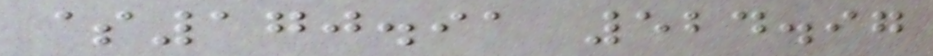$170.91 524.97
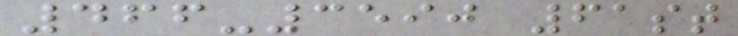466-3590 61st
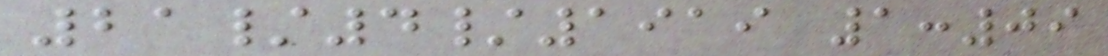21/4/1919 1:09
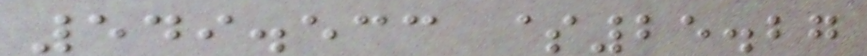549.533 $25.27
